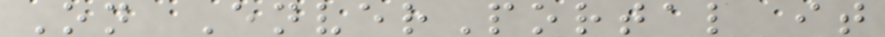On EnverPortal it
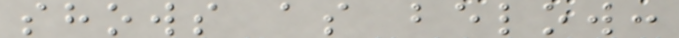shows as below:
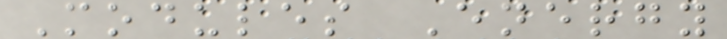Modules Energy
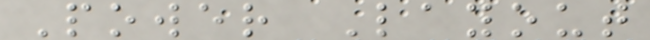Power Layout
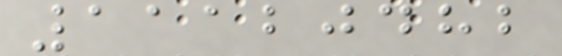11120482
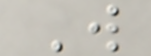W
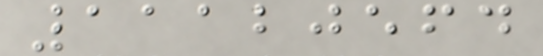11120564
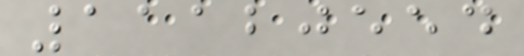11120554
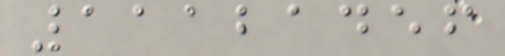11121456
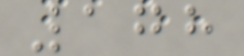178
